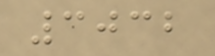3032
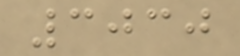3030
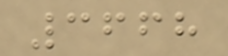3668
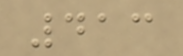413
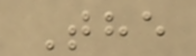The
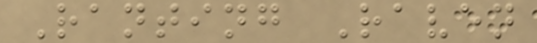Ranting Raven
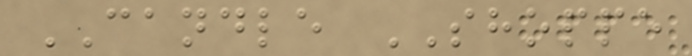CANDLE SHOPPE
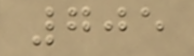705
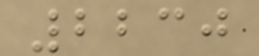2230
